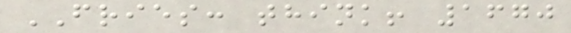FRIES: think! 1670
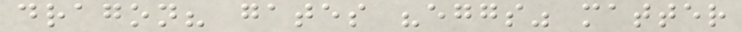dragon? gates "eggs" matter
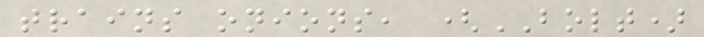trains onions, (BOLT)
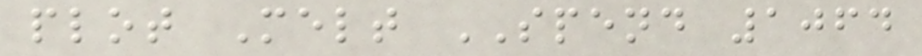plot Melt SPEND 1064
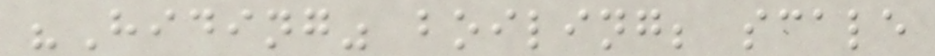"Hiding" boiling; scale
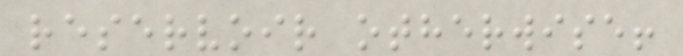reservoir otherwise!
